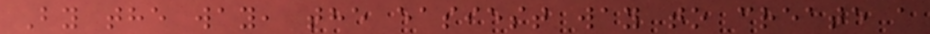By the way, the easiest way to create a
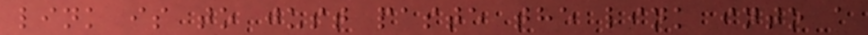link is to just paste the link into a
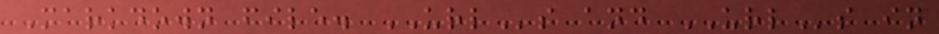Markdown file. URLs and URLs in
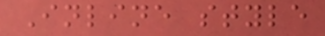Inline style
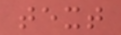text
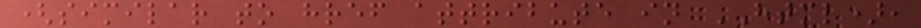(similar to href attribute in HTML),
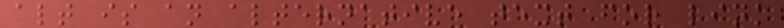alt is an alternative text for link
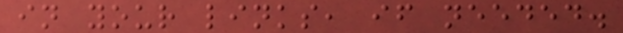in your links, if needed.
